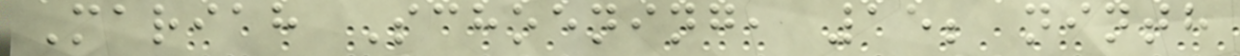Mariah Schoening, 15; ninth
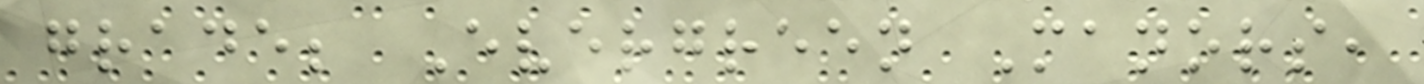grade; Evergreen Manors,
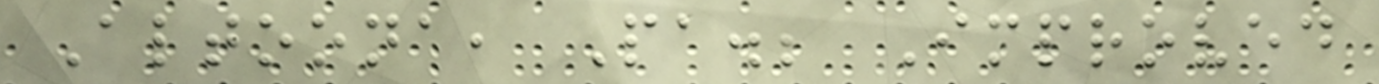Altoona, Pa.; Improved
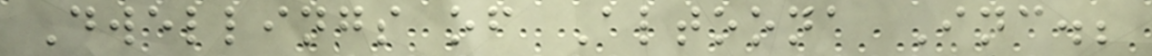Dwellings of Altoona Inc.;
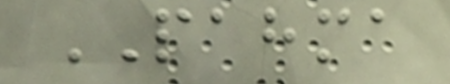PAHMA
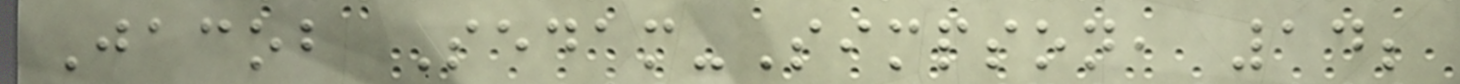Jacob Sedam-Simpson, 14;
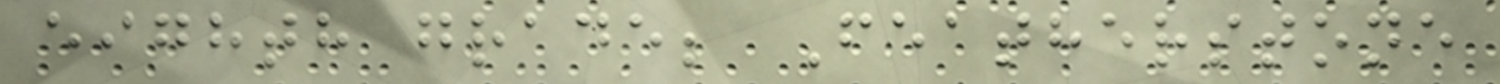eighth grade; Featherstone
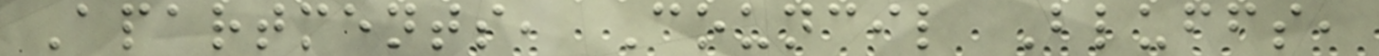Apartments, Council Bluffs,
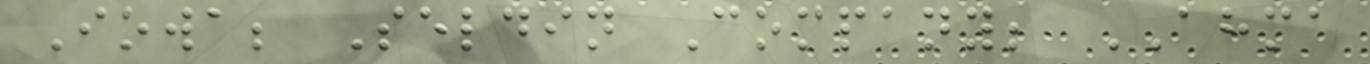Iowa; Seldin Company; AHMA
